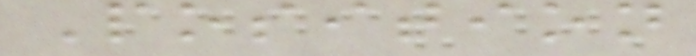Position
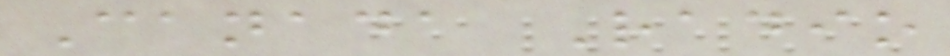Canada Radio
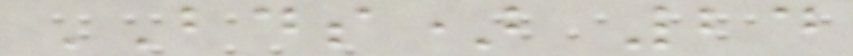BDS) 24
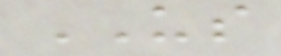US
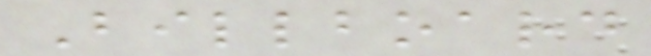Billboard
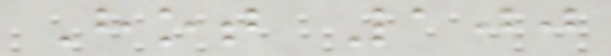Hot 100
